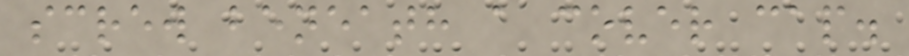screw beneath a cover cap.
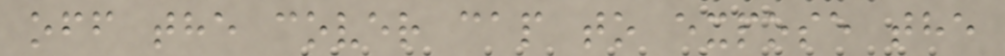off the cover cap to expose the
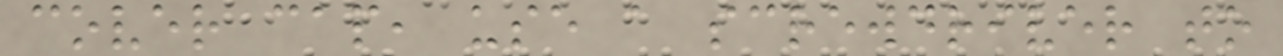cover cap, use a screwdriver to
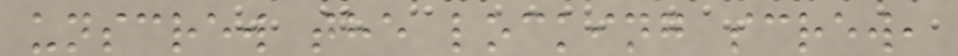unscrew the locking screw,
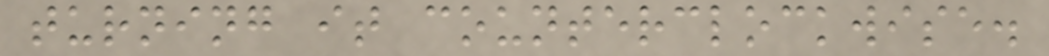turning it counterclockwise.
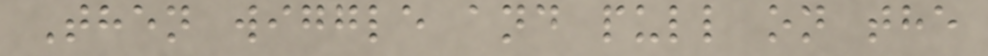Then wiggle and pull on the
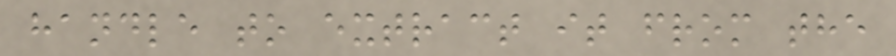handle to extract it from the
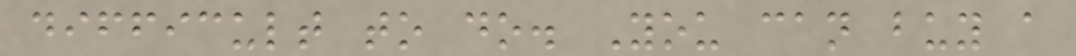difficult to do. You can buy a
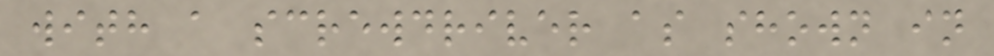with a screwdriver as shown in
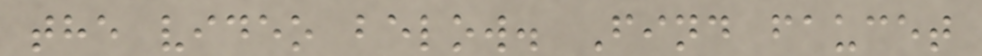the video below. Find faucet
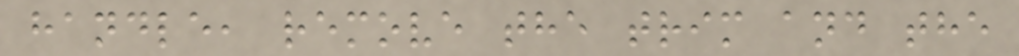handle, remove the trim and the
